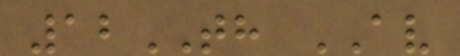12TH AV
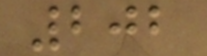202
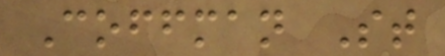Coffman St
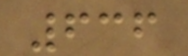636
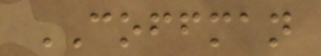COFFMAN
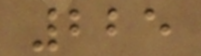225
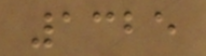1325
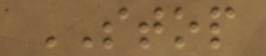STOP
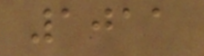1011
